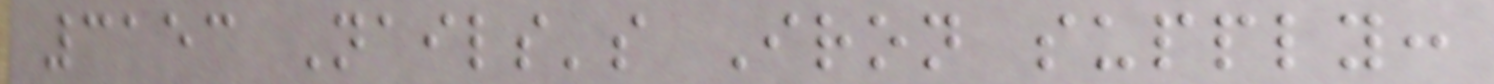3153 Nails's Iron supply:
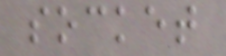socket
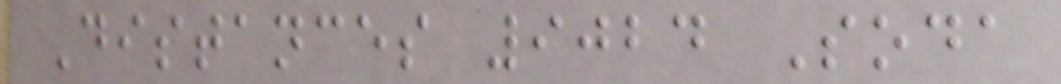Distances 9024 Soda
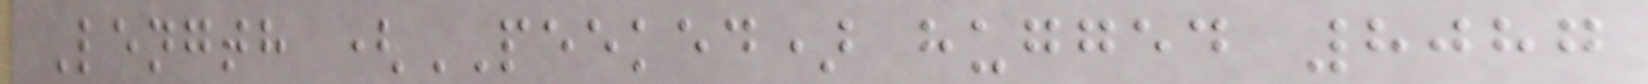Length (PEEKED) hugged 8087
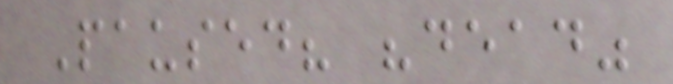Paused? "dead"
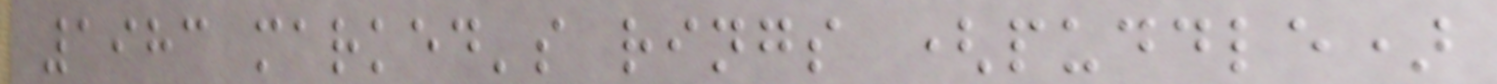1983 marked's rings (puddle)
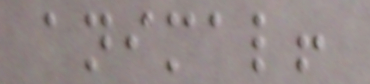animal!
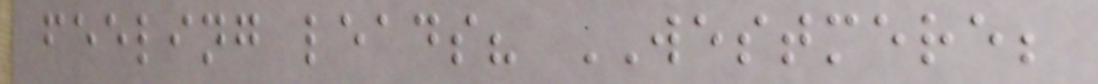feeling leads? WESTMERE;
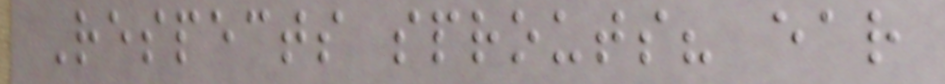Respects sprouts? ear
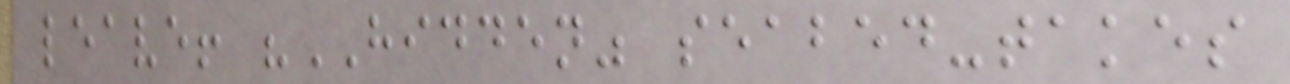leave! "HIDDEN" seabed-takes
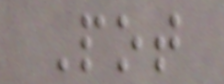Pot
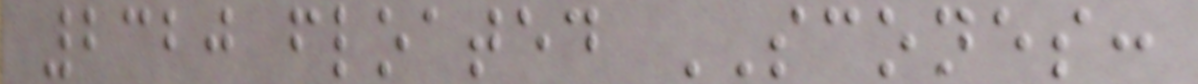2320 floated SCONES:
